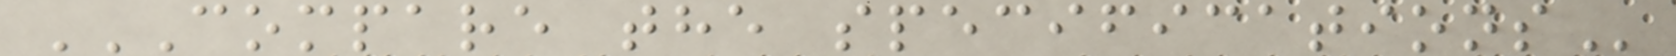COMPARE THE SPECIFICATIONS
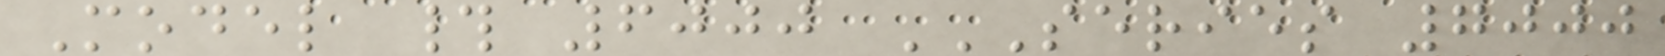Model # 6000 SERIES 7000
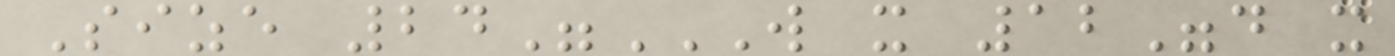Size 24"W X 12"D X
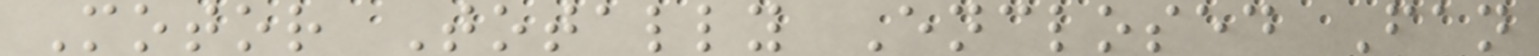Motor Totally Enclosed Fan
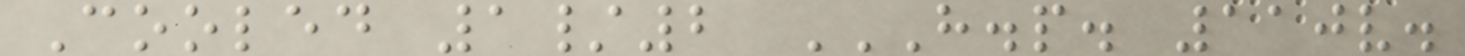Cooled 1/2 H.P. 110V.
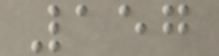157
